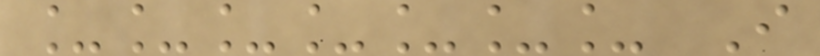_______ I
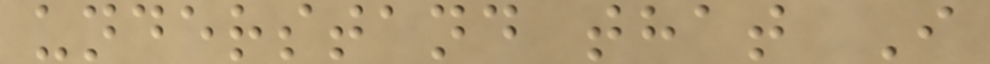understand that I
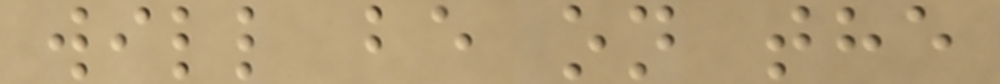will be on the
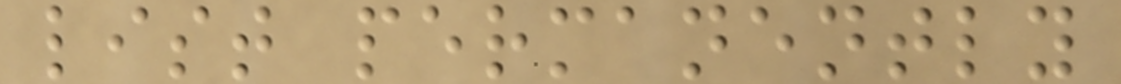list permanently
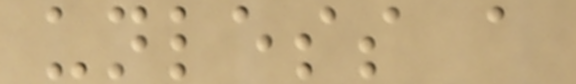unless a
